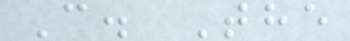C. The
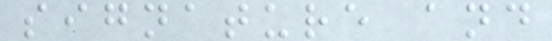signature and
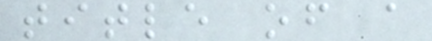title of a
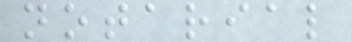notarial
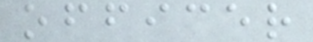officer
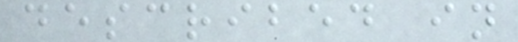described in
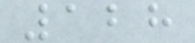128
